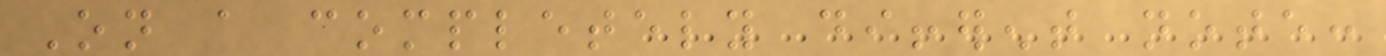On a completely different note:
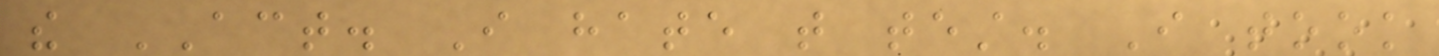the ACT. I hate that test. I took
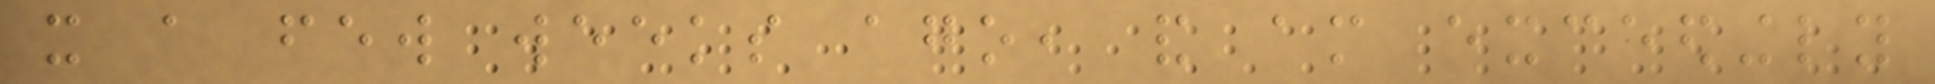it a few weeks ago, and am exceedingly
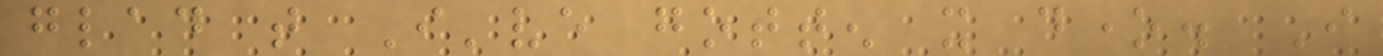glad that I've gotten it done. I
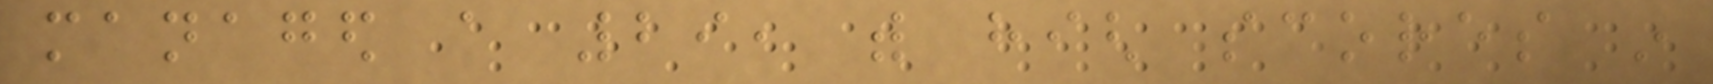managed a 29, with high scores in
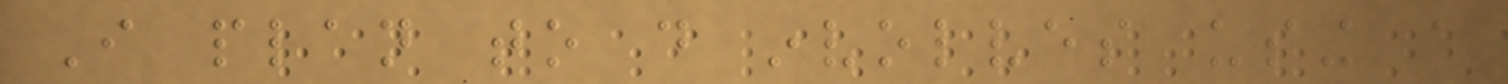I plan to do involves using a
